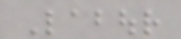Labour
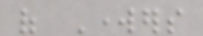of Workers
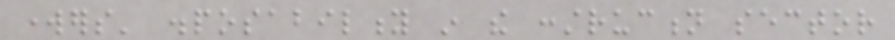workers' disposability in the construction sector
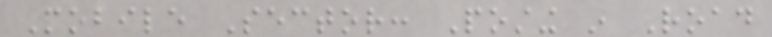Mobile Sector: Posting in Road
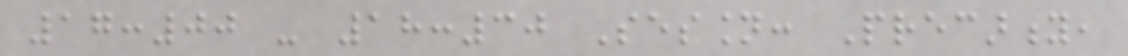17:00 - 18:30 Session: Precarity,
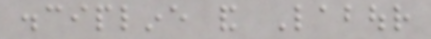discipline and Labour
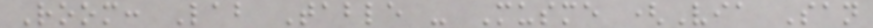Room: Lab Table - Musme (Via San
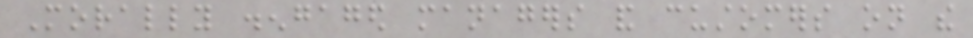Morally disengaged managers and customers on the
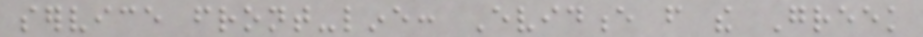service front-line: Evidence from the Greek
